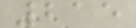215
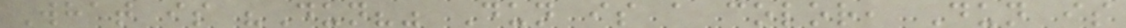What is "Dun?" Dun is a color, Dun is
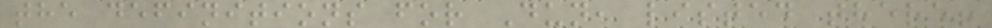the definitions for Dun, listed there!
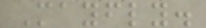Mayfly.
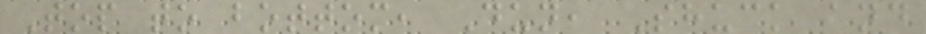Top to bottom, Dun, Shuck and
